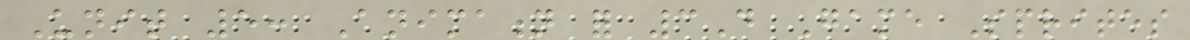Unit 5: Animation for 3D Game Sprites
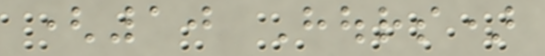(10 Hours)
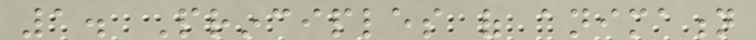1. Principles of animation
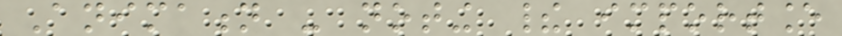Animation - noting their importance
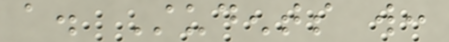a. Students will:
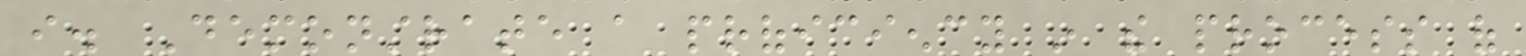i. Demonstrate a proficiency in the process of
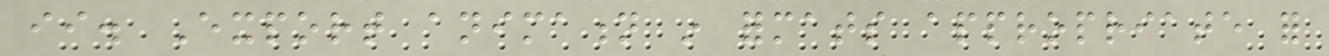ii. Export animation in formats appropriate for
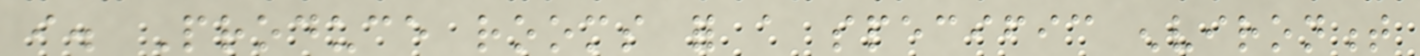i. Produce rooms for a specific environment
